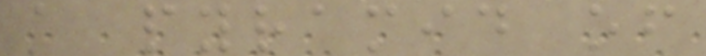a pyramid of
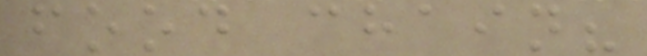food chain?
